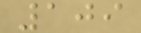109
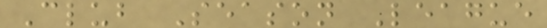Club Season League
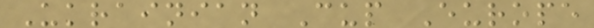Ukrainian Cup Europe
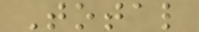Total
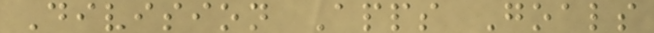Division Apps Goals
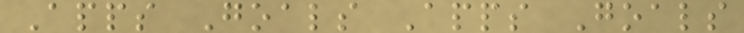Apps Goals Apps Goals
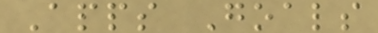Apps Goals
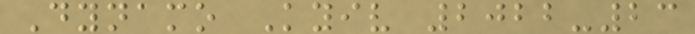Dynamo Kyiv 2022-23
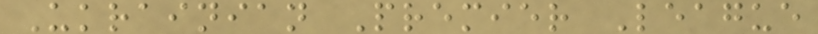Ukrainian Premier League
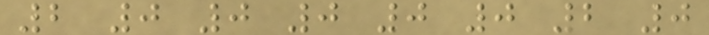2 0 0 0 0 0 2 0
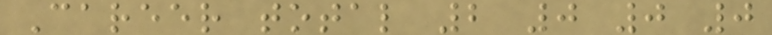Career total 2 0 0 0
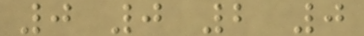0 0 2 0
